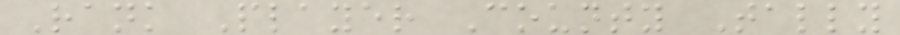Rank Player County Tally
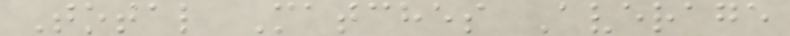Total Matches Average
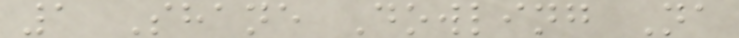1 Shane Dowling Na
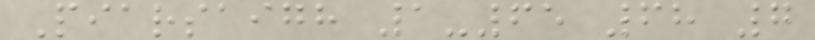Piarsaigh 1-65 68 7
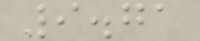9.71
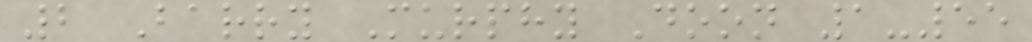2 Barry Murphy Doon 1-55
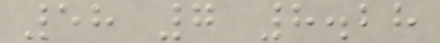58 7 8.28
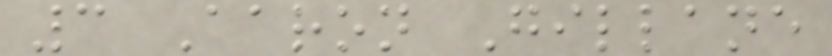3 Aaron Gillane
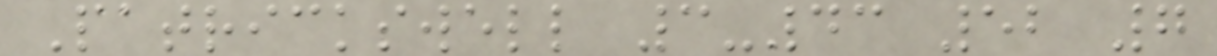Patrickswell 3-43 52 7
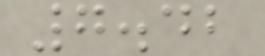7.42
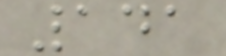141
